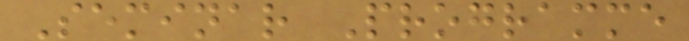Seminar Programme
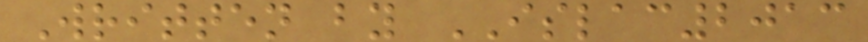Written by ISLAC2013
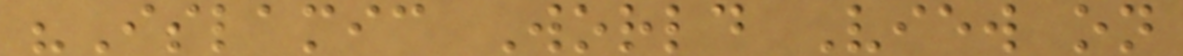"Islamic World View on
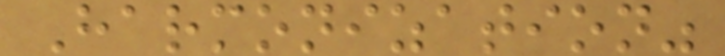Harmonization"
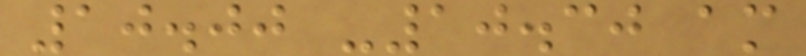10.00 -10.30 am
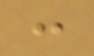:
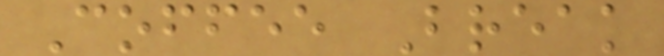Coffee Break
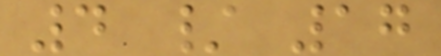4 / 17
